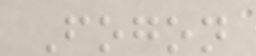Fogon
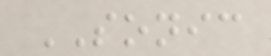SONIC
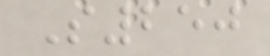S250
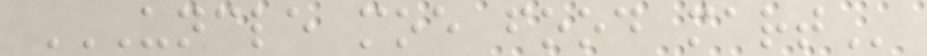UNCLE MOE FOOD MART
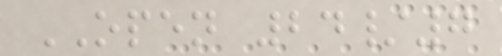OPEN 24/7
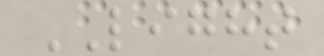LIGHT
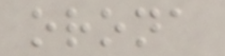orona
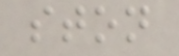ston
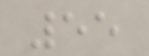55
